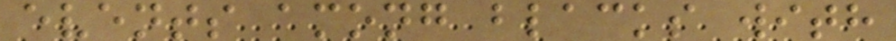events among blacks with
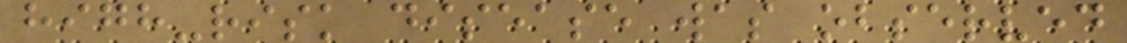high-risk disease was observed
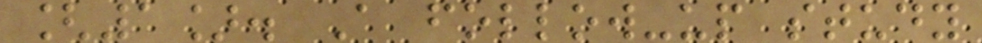[1]. A follow-up study
